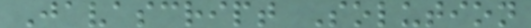Javascript Solution
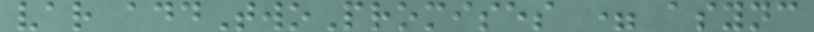var addTwoPromises = async
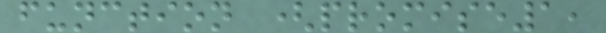function (promise1,
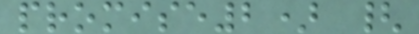promise2) {
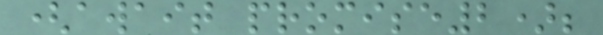(await promise2);
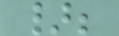};
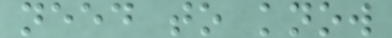need to know
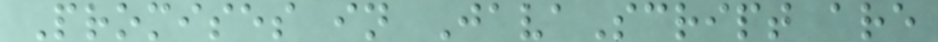Promises in JavaScript are
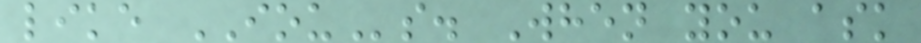like IOUs. When you ask
